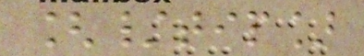[/tip]
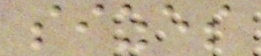sizes
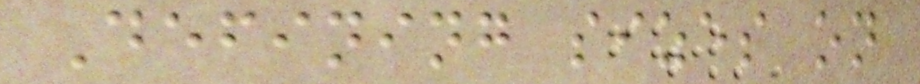Defining sizes on
